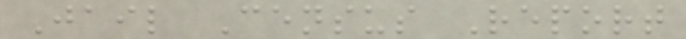Jail Census Report
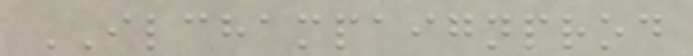ILCHAMPAIGNPROD
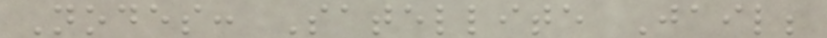Nodes: Satellite Jail;
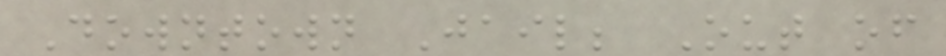Downtown Jail; Out of
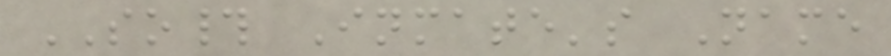SO# Inmate's Name
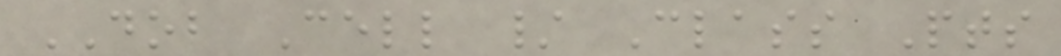DOB Cell / Class Pts
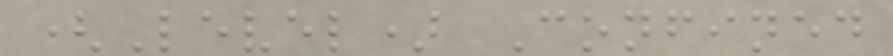(Level) Confined
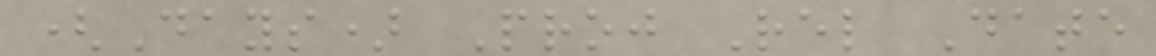(Days) Proj Rel Date
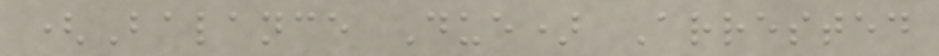(Balance Due) Arrested
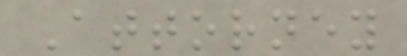Attorney
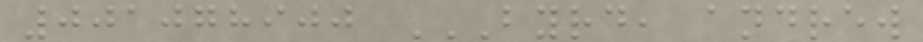001078900 BYRD, ANDREW
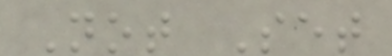Not Set
